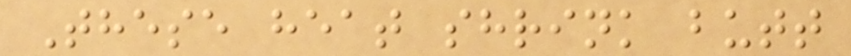These heat shrink butt
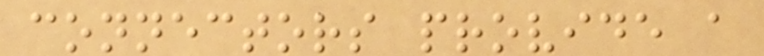connectors provide a
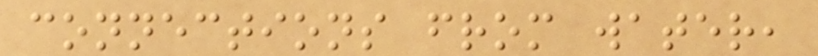connections from water,
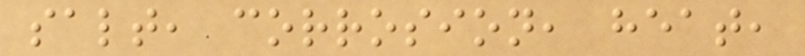salt, corrosion, heat,
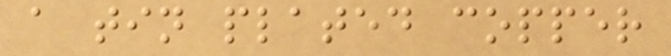a tin plated copper
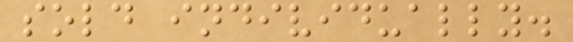sold individually.
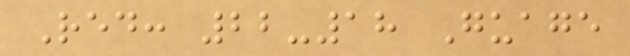Red: 22-18 Guage
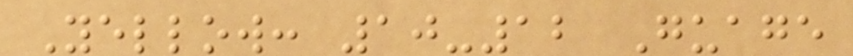Yellow: 10-12 Guage
